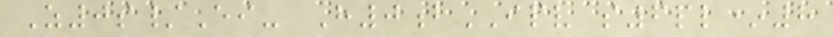Z0s/Ei- H0bIPV s6pl*8
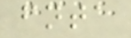fnta
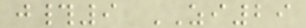j#9 ZI29
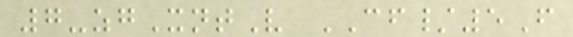7-zgXntV CF/5F
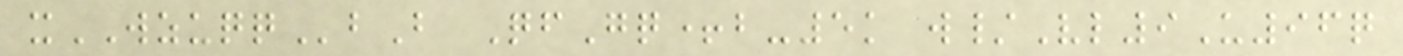xWZUQQbB QfGq+b-5k w/Vl9U96q
